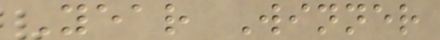Year Winner
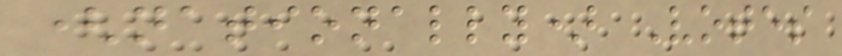(nationally) Votes
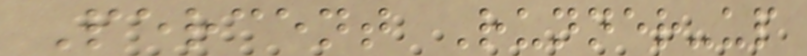Percent Runner-up
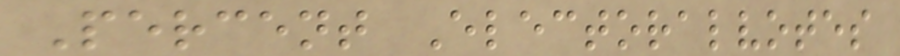Percent Electoralvotes
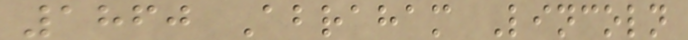1860 Abraham Lincoln
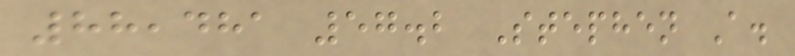88,481 57.2 Stephen A.
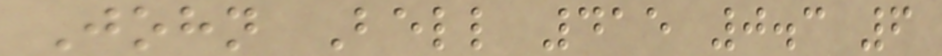John Bell 415 0.3 6
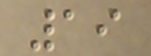19
